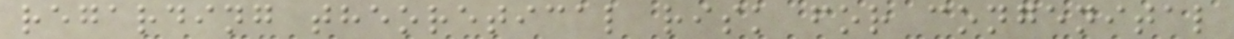regarding theoretical risk for congenital
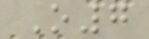O7
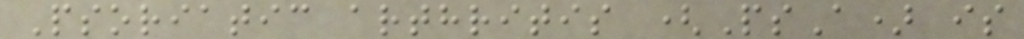Psoriatic arthritis (PsA) is
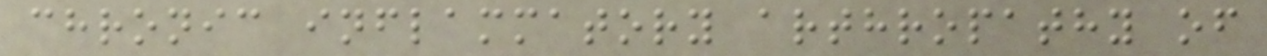chronic inflammatory arthropathy of
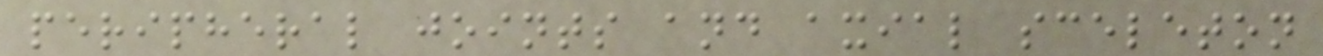peripheral joints and axial sceleton
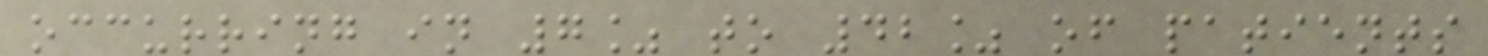occurring in 7% to 42% of patients
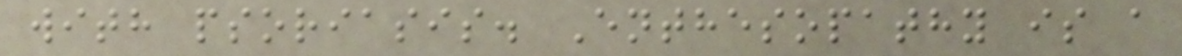with psoriasis. Enthesopathy is a
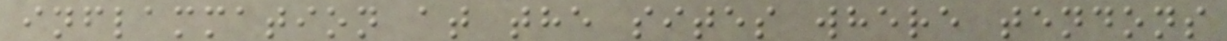inflammation at the sites where tendons
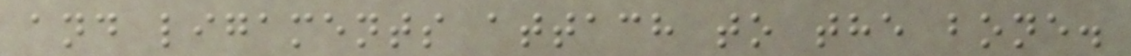and ligaments attach to the bone.
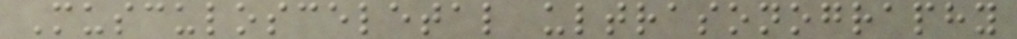Musculosceletal ultrasonography
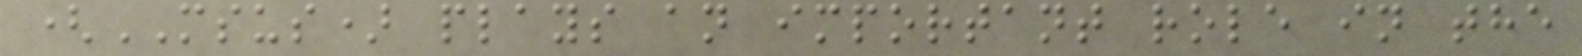(MSUS) plays an important role in the
